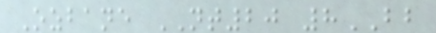Ozbane NT20 8BB
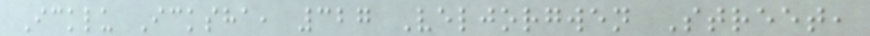Icklu Icksha, 327 Veljorgwen Street,
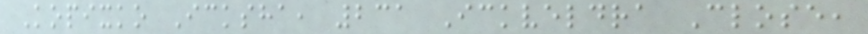Kopixko Icksha, 231 Ickveldra Close,
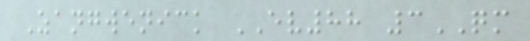Zangwenick EV88 3QM
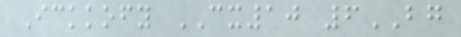Ickkofy CX10 6BG
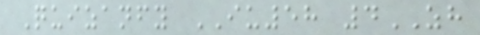Quizanfy IU58 4ZH
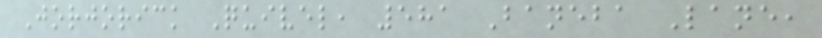Jorjorick Quivel, 581 Baneba Lane,
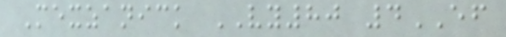Mexzanick VY80 4EF
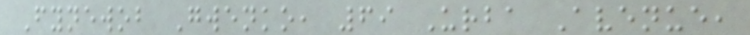Fynewob Gwenko, 69 Urba Avenue,
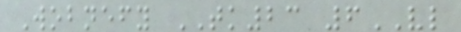Wobnefy TK23 6VL
